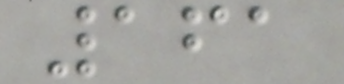161
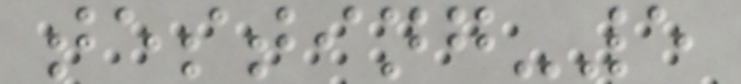testing-5
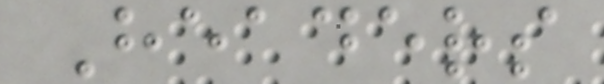Headers
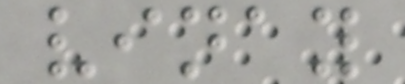vinay
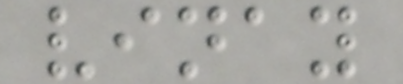vinay
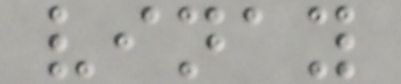vinay
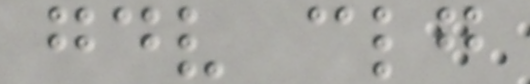gdv clg
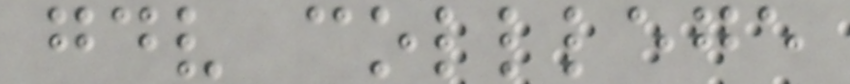gdv colllege
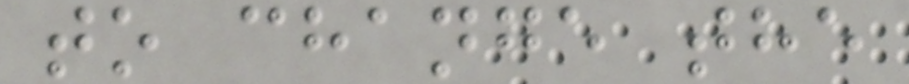to change the
